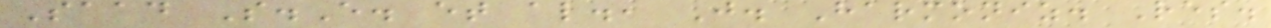Saad S.E. et al., J. Harmoniz. Res.
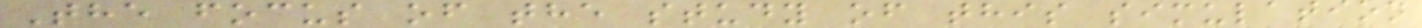The focus of the study of this simulation
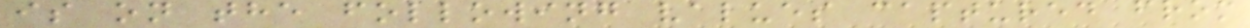is on the following values captured from
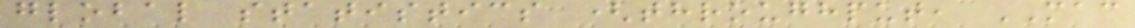global statistics (throughput, MAC
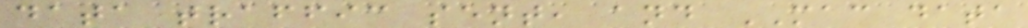data traffic sent, and MAC data
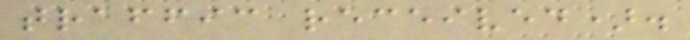traffic received).
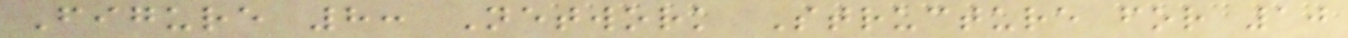Figure 8: Network Structure for 10
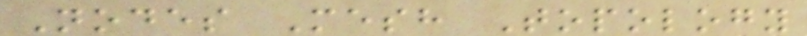Nodes Mesh Topology
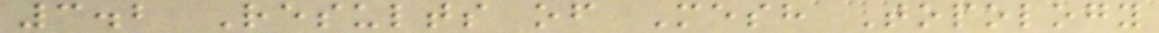3.2 Results of Mesh Topology
